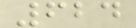624
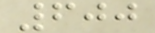600
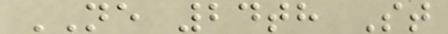NE 24th St
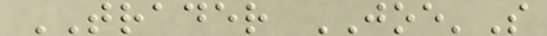TRADER JOE'S
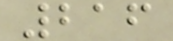216
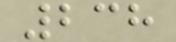238
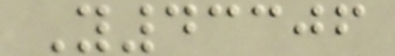Y43306
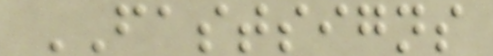FASTSIGNS
